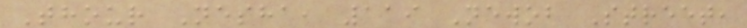Thour Nesha, 119 Newob Street,
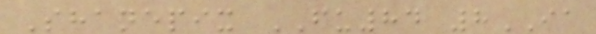Shanepix FU84 8IA
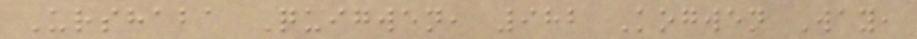Urshaba Quigwen, 982 Kogwen Way,
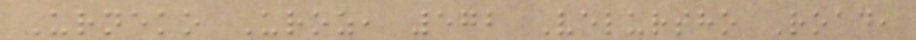Urneko Uroz, 572 Velurtho Road,
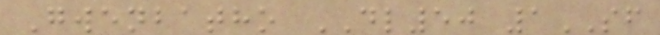Gwenbatho DL50 1SF
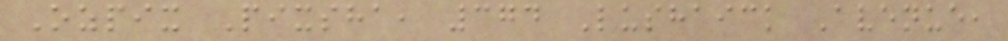Ozpix Pixsha, 374 Lushaick Avenue,
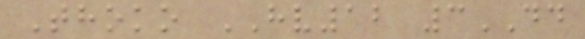Thoko HV12 3DD
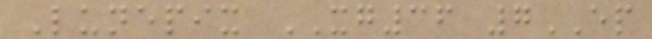Lunepix XG36 7EP
